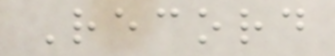Record
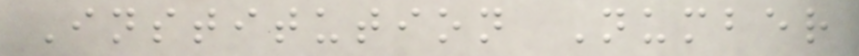Institution Number
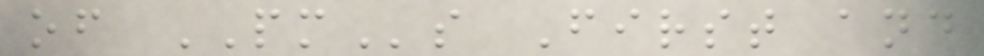of PMs First and
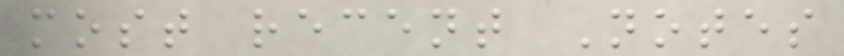most recent Notes
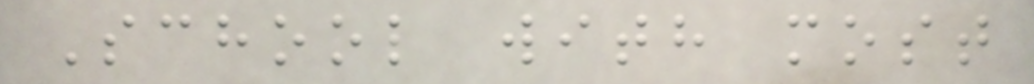School with most
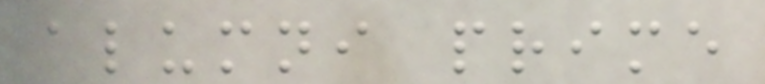alumni prime
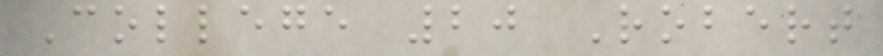College 20 Robert
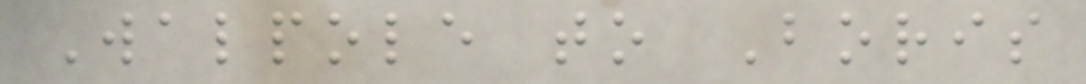Walpole to Boris
